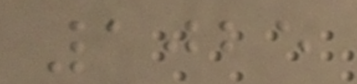1025
